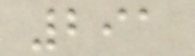291
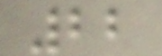22
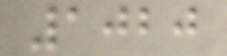1020
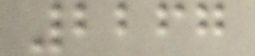2267
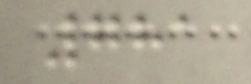781
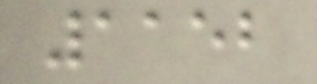1152
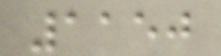1150
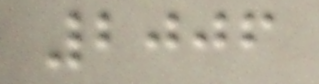2006
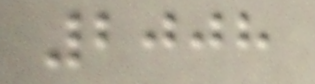2008
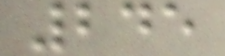245
